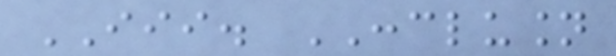III. CONCLUSION
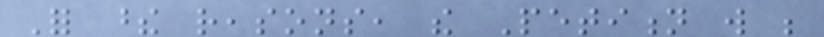For these reasons, the Petition will be
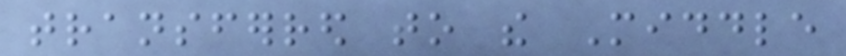transferred to the Middle
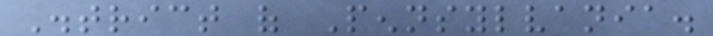District of Pennsylvania.
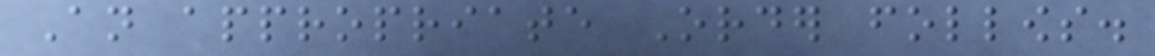An appropriate Order follows.
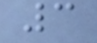3
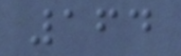164
